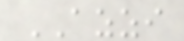AZZI
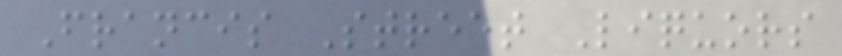Francis Street Liquors
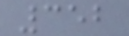352
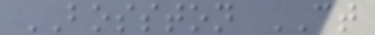BOSSTON CT
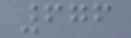676
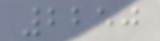2250
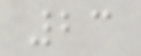23
